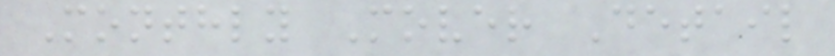Monthly Mover Detail
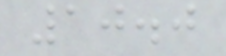10.0
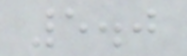5.0
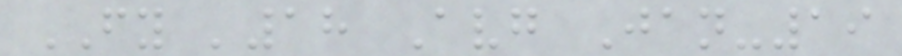FY '18 Avg Jan-19
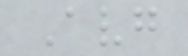Avg
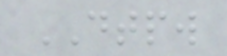DTPW
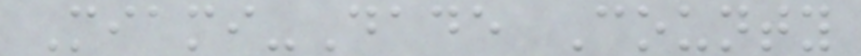Miami-Dade County
